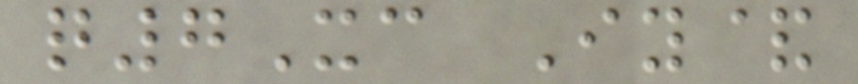q7Xc Iy&
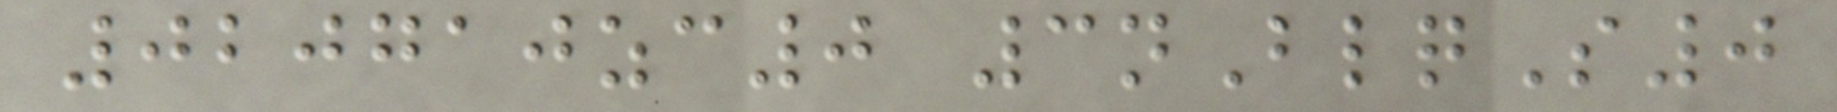020710zc0 3nBlqS0
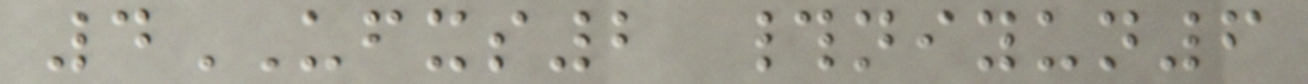4UFXS2 #niyun6
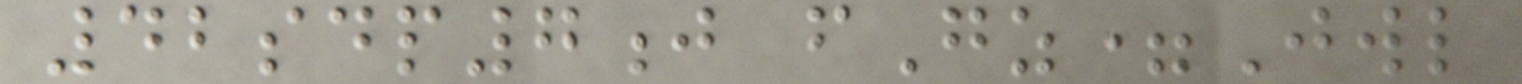42sdp7j fGz=Jwl
